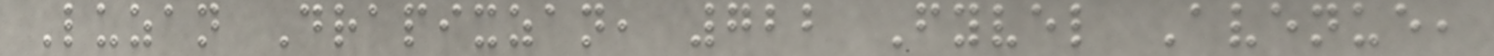Luzan Drapixzan, 722 Fyvel Avenue,
